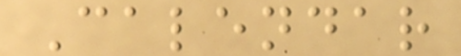Calendar
